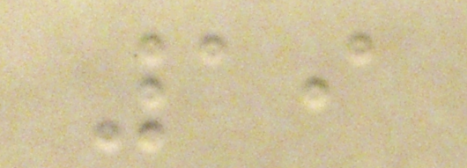19
